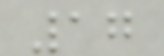17
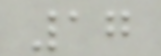17
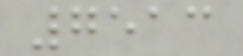7513
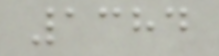1384
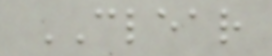CLEAR
